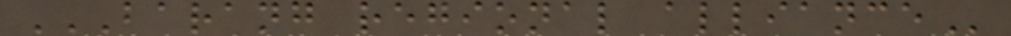BARANG REGIONAL ALLIANCE
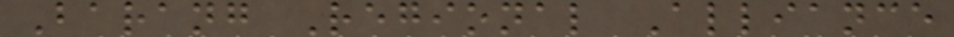Barang Regional Alliance
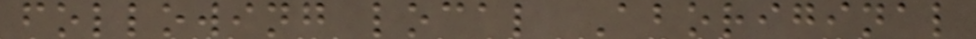following local Aboriginal
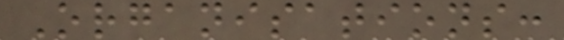Organisations:
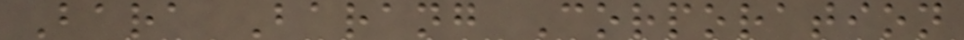Bara Barang Corporation
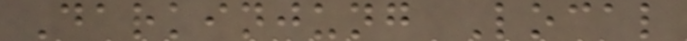Darkinjung Local
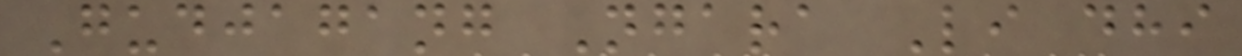Gudjagang Ngara Li dhi
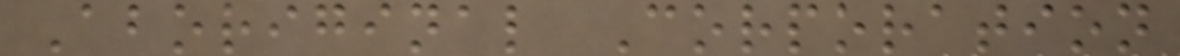Aboriginal Corporation
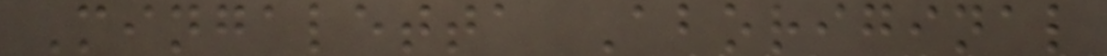Mingaletta Aboriginal
